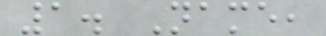1. Name,
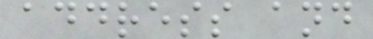address and
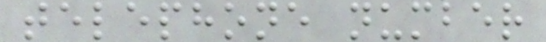telephone number
